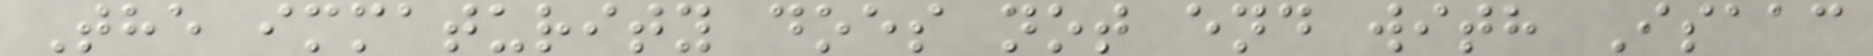The immaturity does not end with Isaac
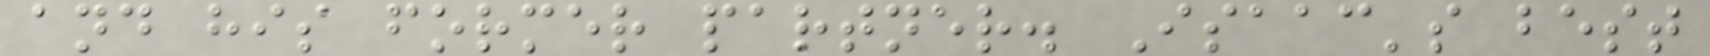and his former partner. Isaac's best
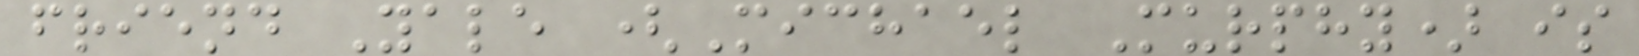friend Yale (Michael Murphy) is
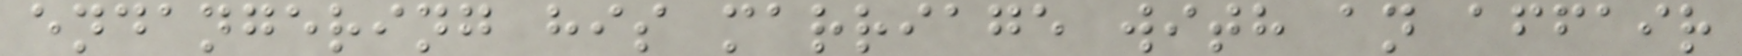endangering his marriage with an affair
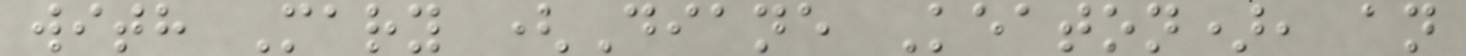with Mary (Diane Keaton), an
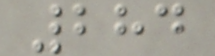284
